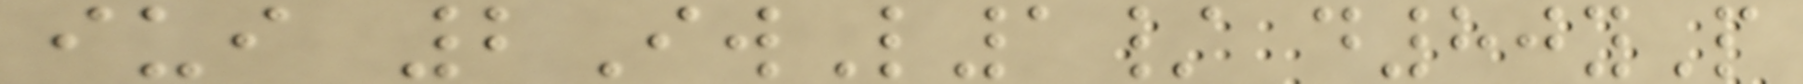iui 2IwL1/ d80yP
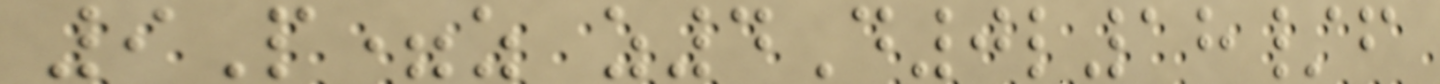9P=z z4D0l18/f
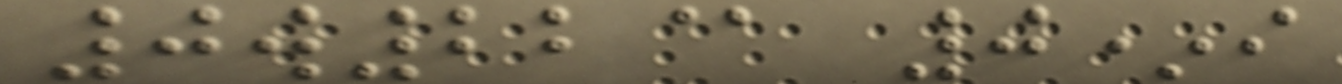0w22@ 0*i
